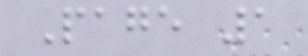Page 1
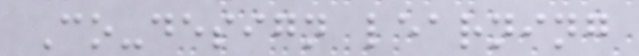Co-design learning
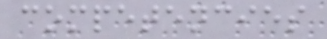competencies
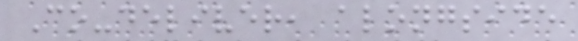Co-deliver, alongside
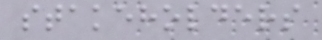stakeholders
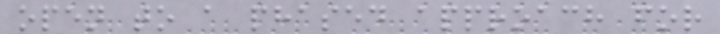open to a phased approach for
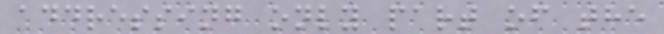addressing only part of the
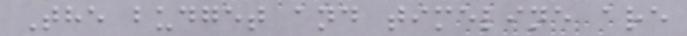The budget and timeline are
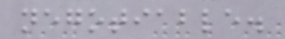negotiable.
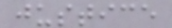justice
